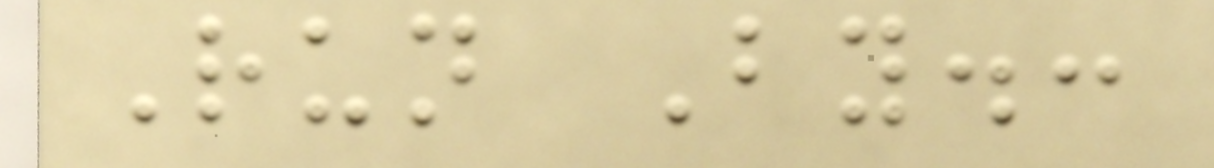Run By.:
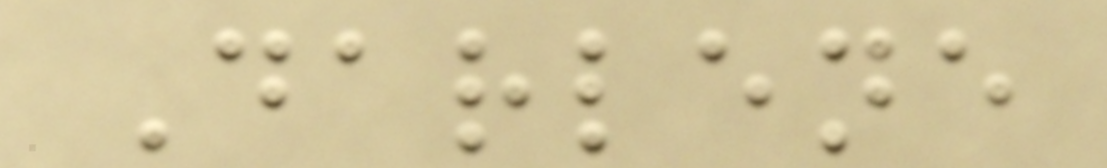Darlene
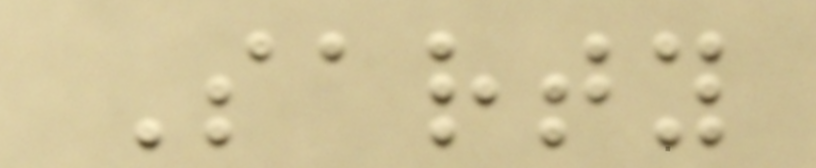Sarty
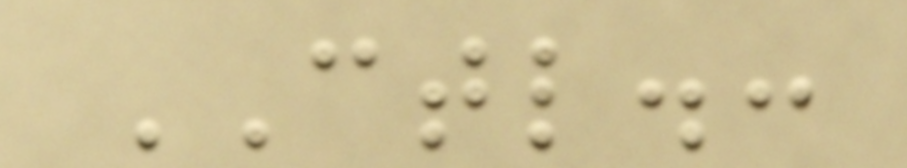CTL.:
